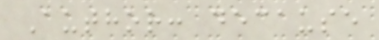Author: decause
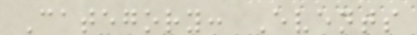Category: Events
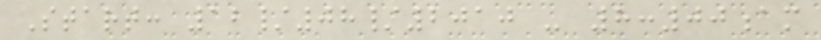Start: 12/08/2010 - 8:00am
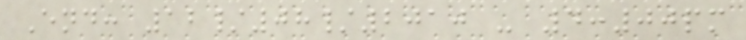End: 12/08/2010 - 4:00pm
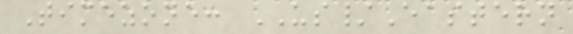Timezone: US/Eastern
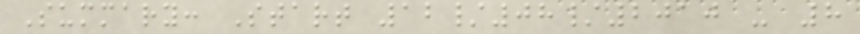Summary: Start 12/08/2010 - 8
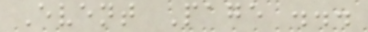Event Page ...
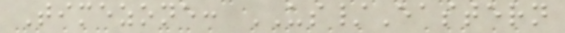Timezone: US/Eastern
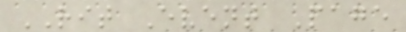RIT Event Page
